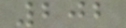202
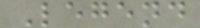Legend
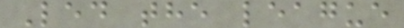Led the league
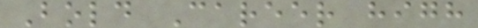Bold Career high
